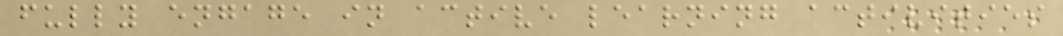fully engage in active learning activities
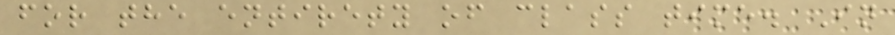for the entirety of class time. In
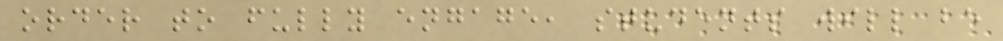order to fully engage, students will be
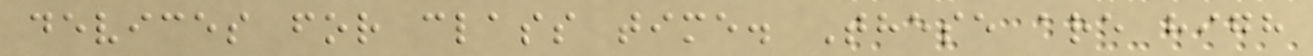devices for class time. These are high
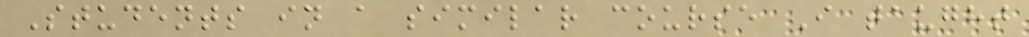Students in a similar course I taught
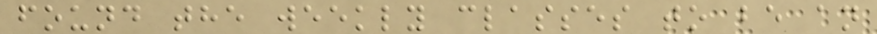found the weekly classes to be an
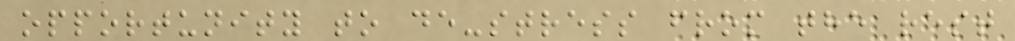opportunity to de-stress from the rest
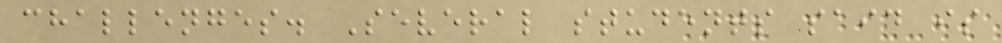challenges. Several students said is
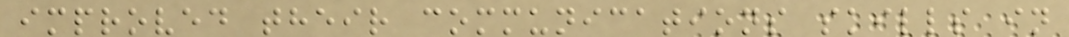improved their communications skills in
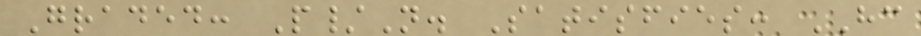Graded: P/N. Satisfies: HC
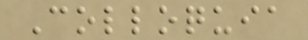Colloquia
